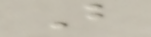B
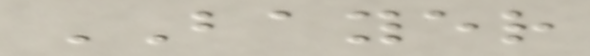BAYER
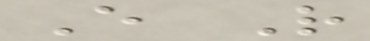E R
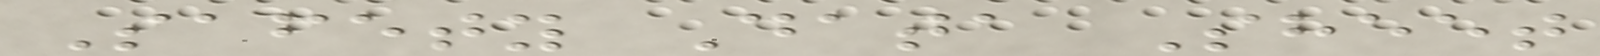Safety Data Sheet
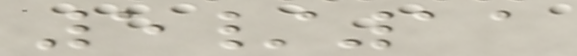5/11
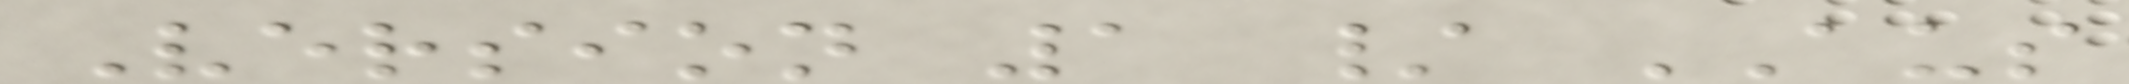Version 1 / AUS
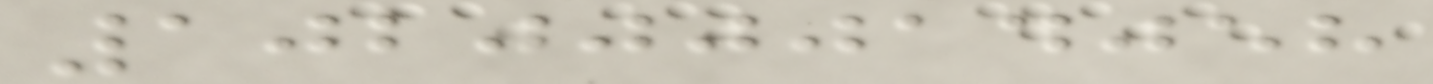102000014058
